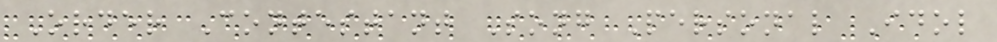Order Contestant Song Personal Idol
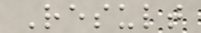Result
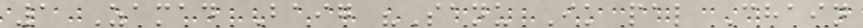1 Zamad Baig "Sanu Ik pal Chain
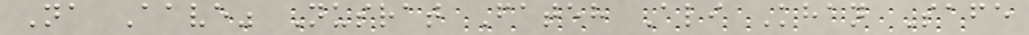Na Aave" Nusrat Fateh Ali Khan Safe
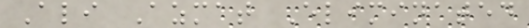Ali Azmat Eliminated
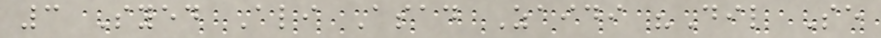3 Syed Ali Asad Zaidi "Dil Se
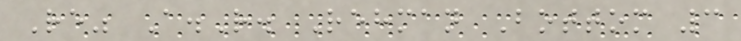Re" A.R. Rehman Bottom 3
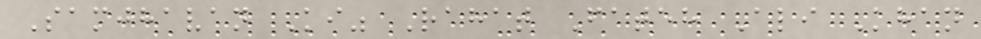Samjhavan Ki" Rahat Fateh Ali Khan
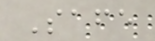Safe
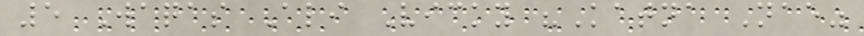5 Waqas Ali Vicky "Katna Nae"
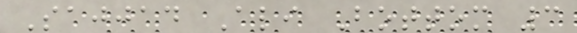Sajjad Ali Bottom 3
